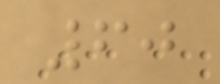60
